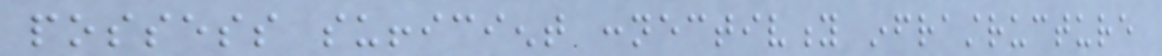possess sufficient connectivity infrastructure
